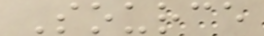Source
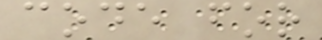code for
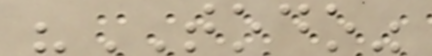"TODO"
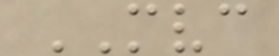MVC
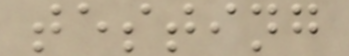testing
